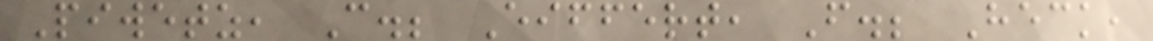Piwetz, C.; Eiffert, F.; Heck,
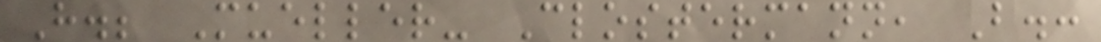H.; Mueller- Clostermann, B.:
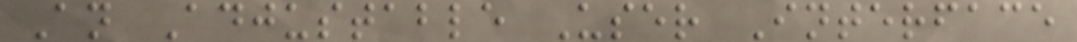An Adjustable User Interface
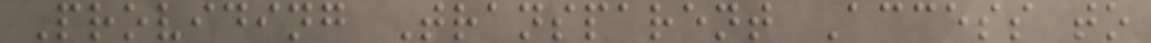Providing Transparent Access to
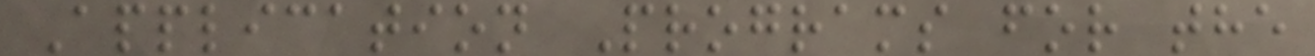Application Programs for the
